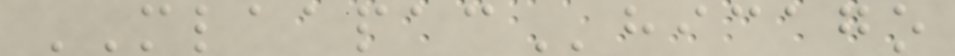MLAAPAChicago
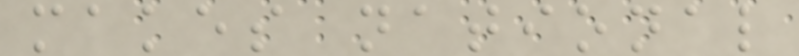makes national
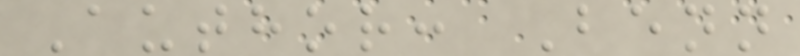Author: Benn
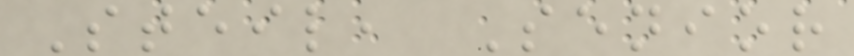Steil, Senior
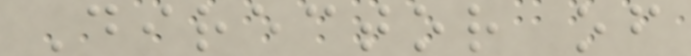Director of
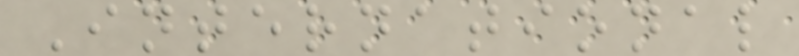International
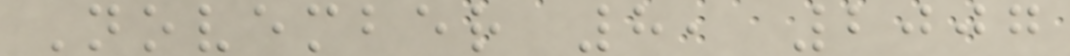November 8, 2007
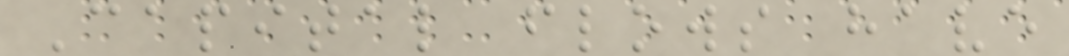Capital flows have
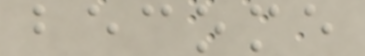become
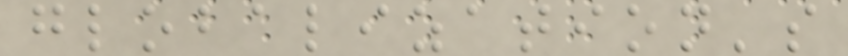globalization's
